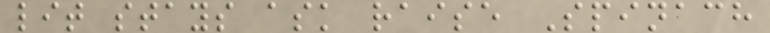lit stays ask raise Spinach
